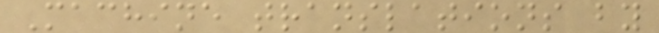Machine translations by
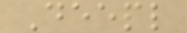Deepl
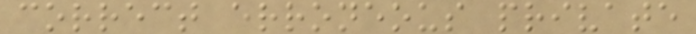correct erroneous private
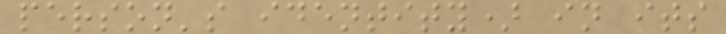person's identity) in its
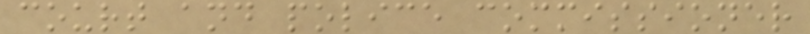court and police commissioner
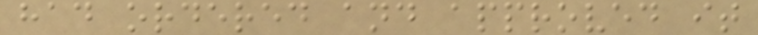had ordered and approved it
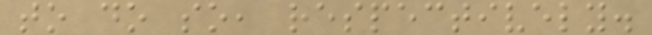to do so, respectively.
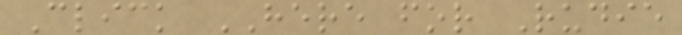Click HERE for Rudie
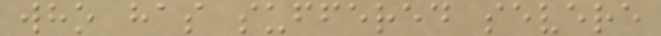who has suffered severe
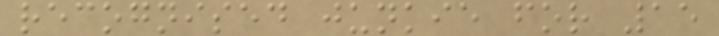recognised junkie for 15
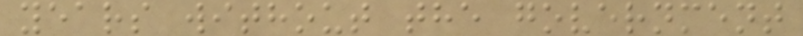years without the government
